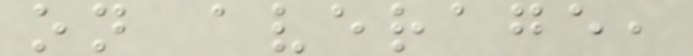on average,
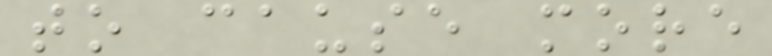to cause more
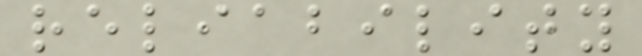reliability
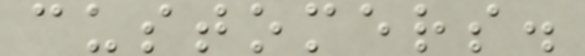customers.
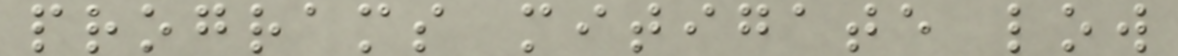programs mitigate low
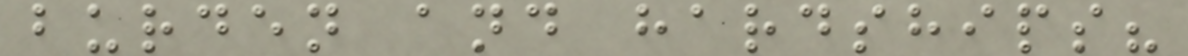burden and hardships?
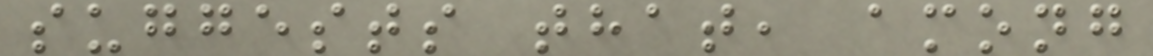suggests that, among
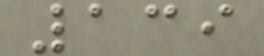139
